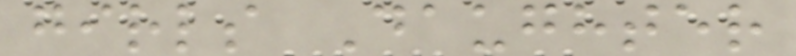girls Daughter
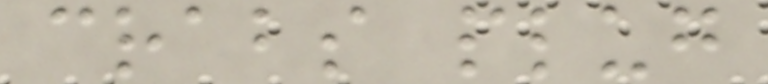crabs plug
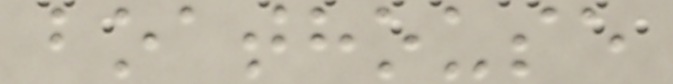boathouse
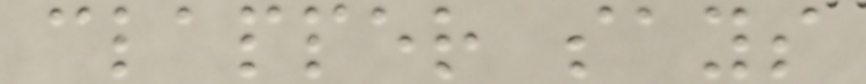clapper says
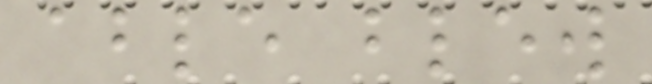able blew
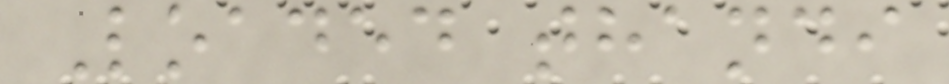Loaded thandi
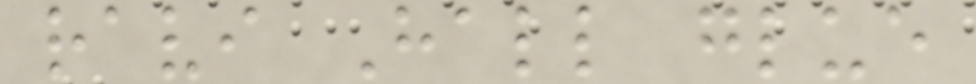ravi Hall glue
